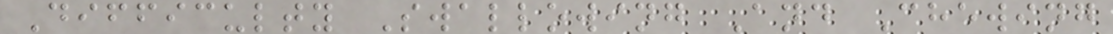Difficulty Swallowing And Chewing
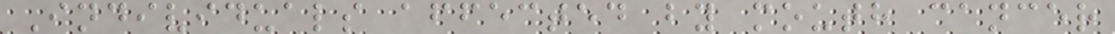Individuals affected by mouth cancer
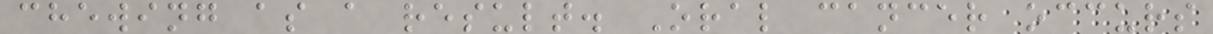chewing as a result. Oral cancer occurs
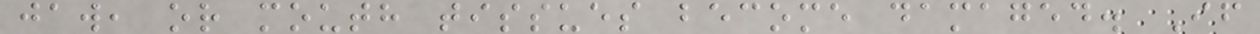jaw, or mouth tissues become damaged. If
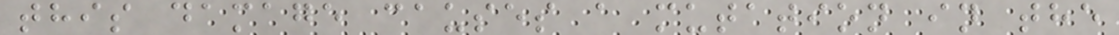this damage causes a mutation in the
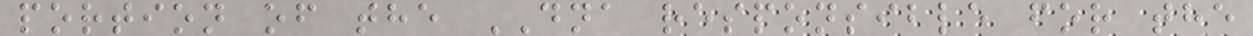portion of the DNA responsible for the
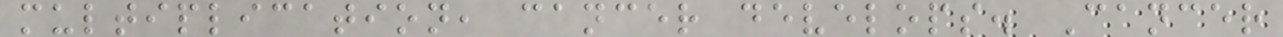multiplication, cancer develops. Cancer
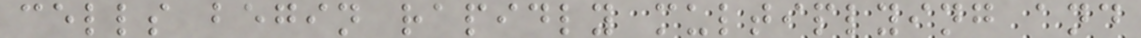cells begin rapidly multiplying and
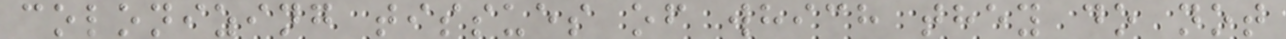colonizing tissues of which they do not
